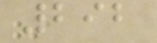292
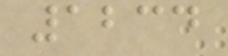1234
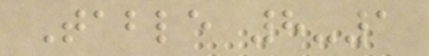Table 8-1
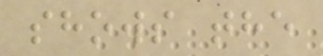shows the
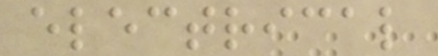electrical
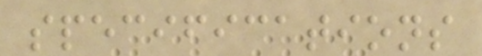specifications
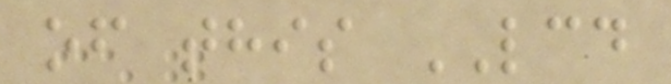of this LCD
